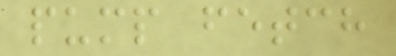pump fetch
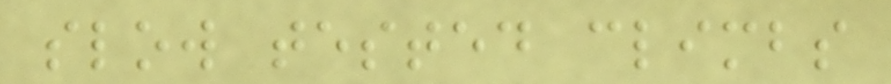slow tested climbs
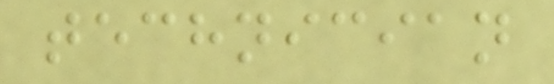technician
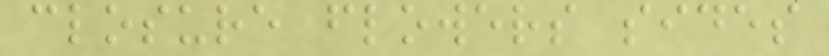closure flowers sides
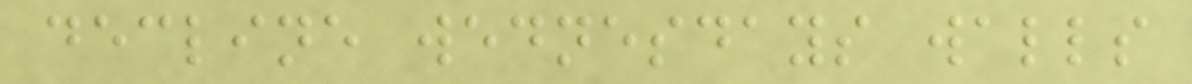decline wednesdays walls
